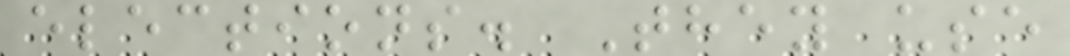elections. They use
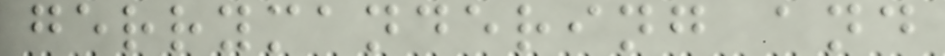gerrymandering and
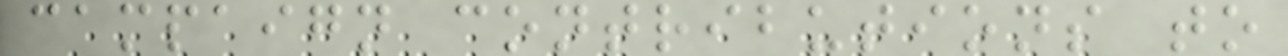campaign contributions to
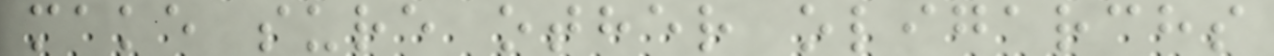make sure other oligarchs
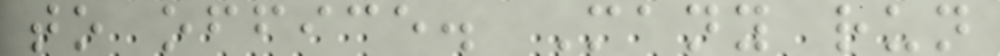to office. Many run
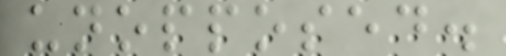unopposed.
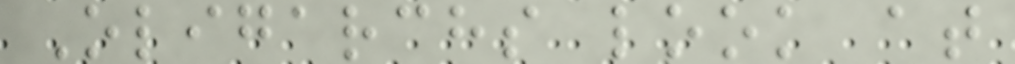Oligarchs look at
